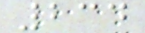234
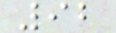92
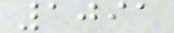1091
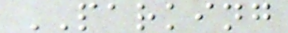PARKING
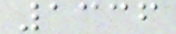1336
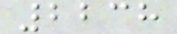2238
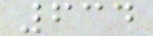634
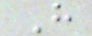H
